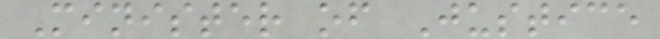Minister of Justice
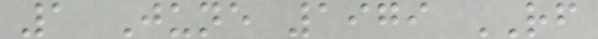1 June 1979 RF
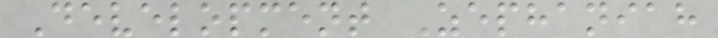Development Zephaniah
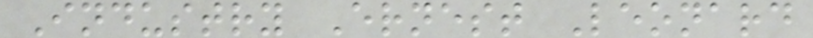Industry Ernest Leonard
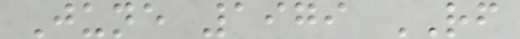June 1979 RF
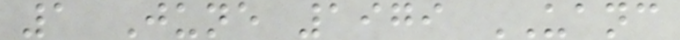1 June 1979 UANC
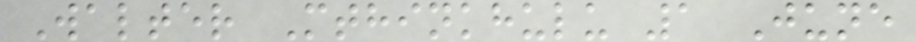Walter Mthinkhulu 1 June
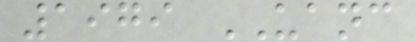1979 UANC
